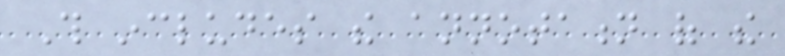This includes the annotation of the
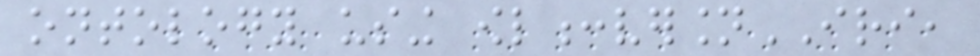ontology using owl:versionIRI,
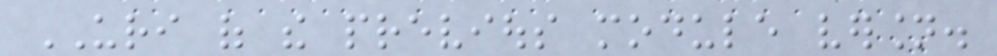URI of the previous module version.
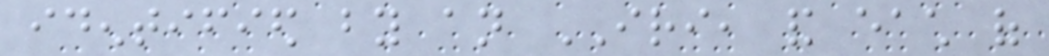identified by an IRI, and each of
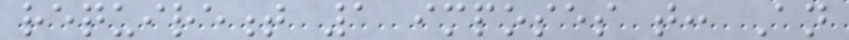requirement 1 imposes that: An
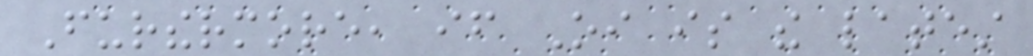Furthermore, if Oi is the latest
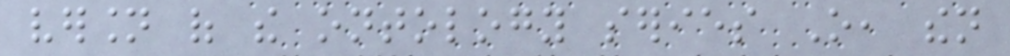version of the ontology series O, then
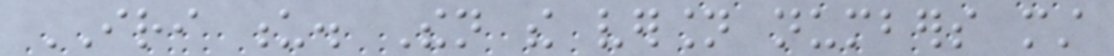IRI u. Then the version numbers must
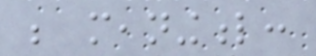be meaningful:
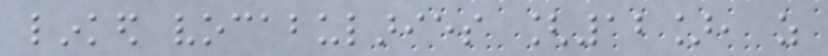linked vocabularies [12], as
